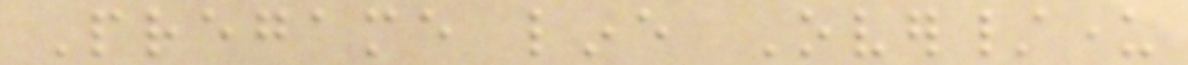Pregame line Over/under
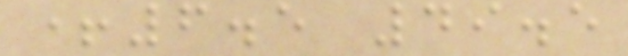+6.5 49.5
